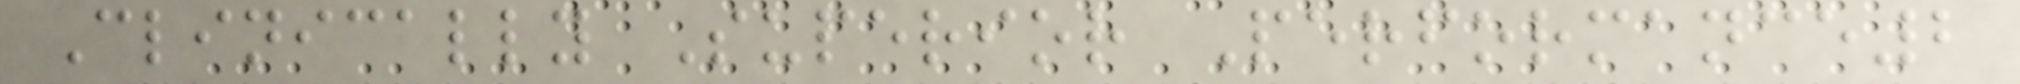Clinically Superior Performance2
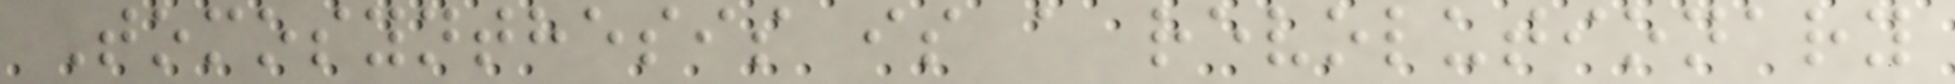Tomosynthesis is a revolutionary
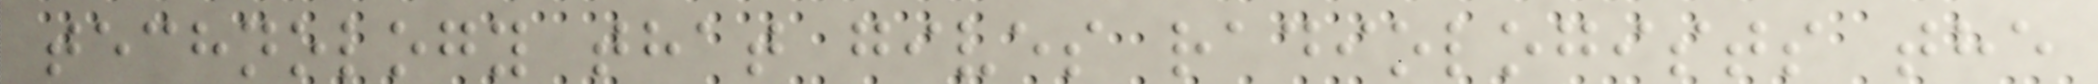technology that gives radiologists the
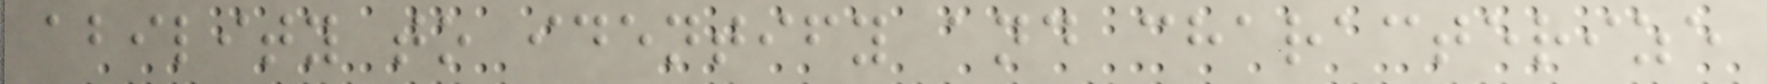ability to identify and characterize
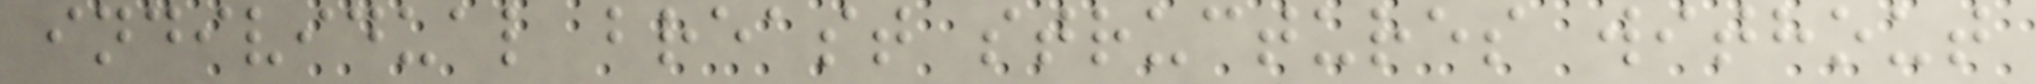individual breast structures without
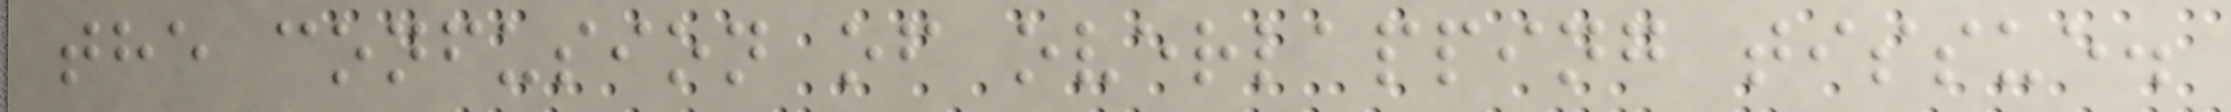the confusion of overlapping tissue.
